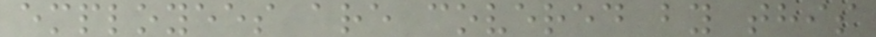employees are covered by this
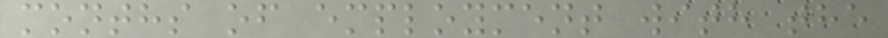months of employment with the
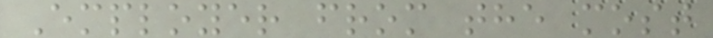Employer from the most
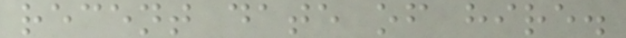recent date of hire.
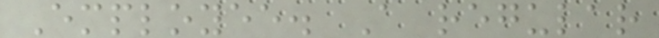Employee. A regular
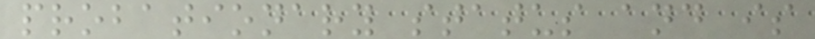probationary status and is
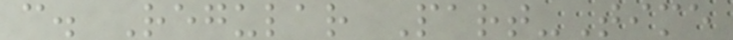c. Regular Part-Time
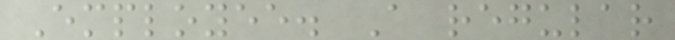Employee. A regular
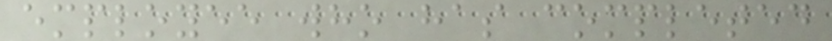employee who has completed
